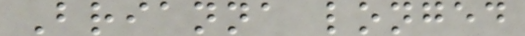Brianna longed
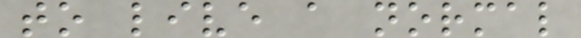to live a normal
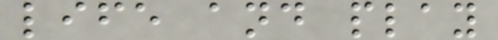life and play
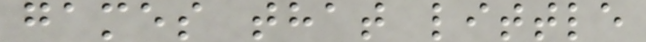games that little
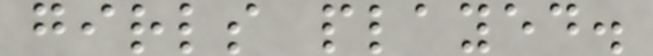girls played.
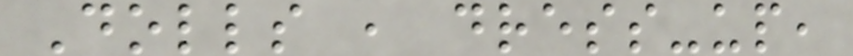Dolls , dress-up,
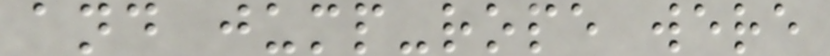and jump-rope were
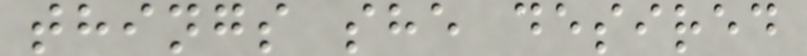things she desired
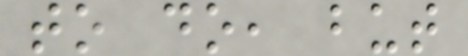to do, but
